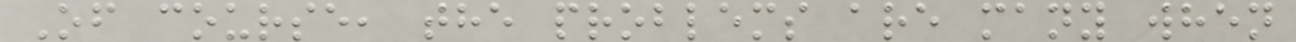Of course, the problems are many when
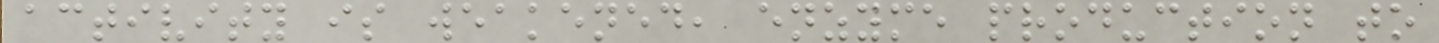activity is weakened, enzyme production to
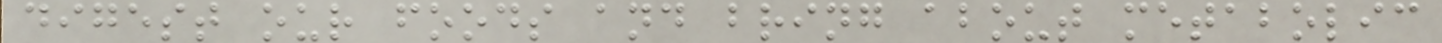digest our foods and bring about metabolic
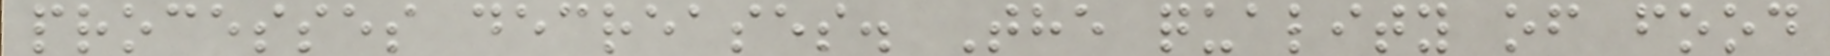processes decreases. The quality of food
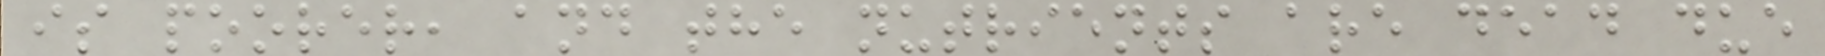is poorer, and the nutrients are dead due
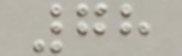78
